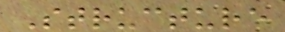Structure
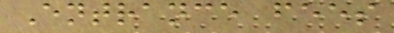Entrance fees
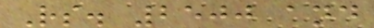Rs. 2500 and
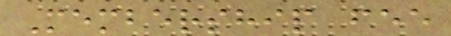Membership fee
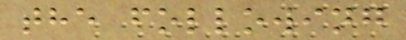the following
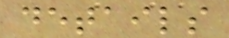details
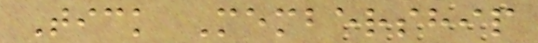Tick Membership
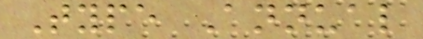Type Annual
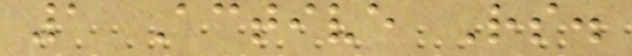1 Active Rs.
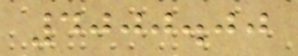4000.00
